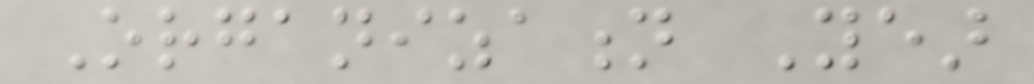Organization Year
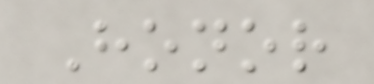Honor
